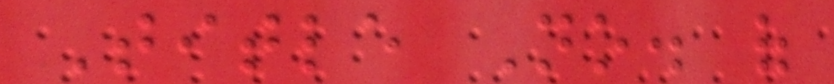Title No. of
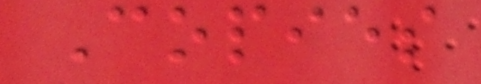Copies
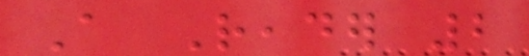A Reader 2
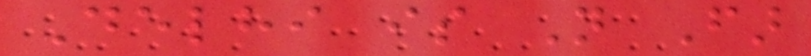Delhi is Not Far
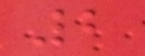2
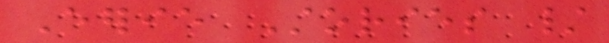Eerie Stories /
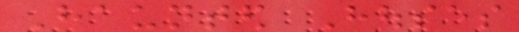Haunted Houses
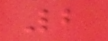2
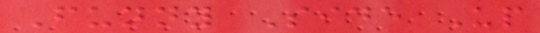Funny Side Up
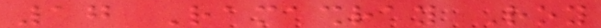17 Ramashray Roy
